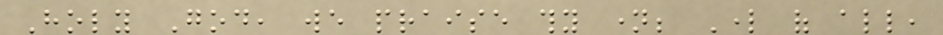Holy God, we praise thy name; Lord of all,
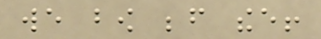we bow before thee!
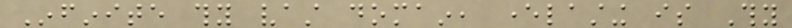Infinite thy vast domain, everlasting is Thy
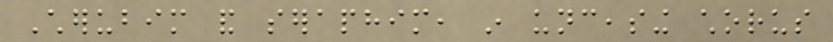Cherubim and seraphim, in unceasing chorus
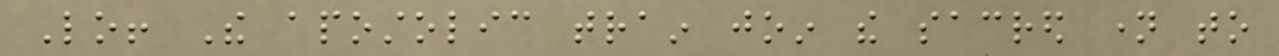Lo! The apostolic train join the sacred name to
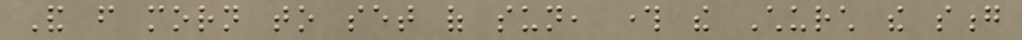And from morn to set of sun, through the Church the song
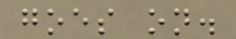goes on.
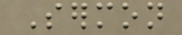Sermon
